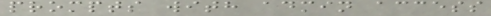prompts with admin access
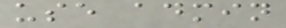use admin
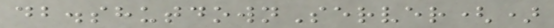db.shutdownServer()
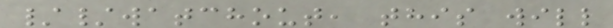//watchout, this will
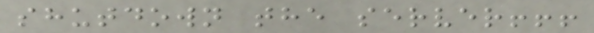shutdown the server!!!
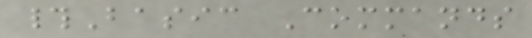#Basic Commands
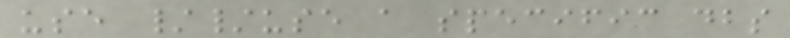use //use a specific dbs
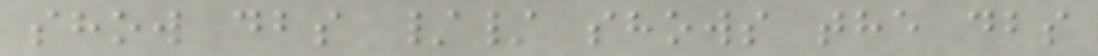show dbs // shows the dbs
